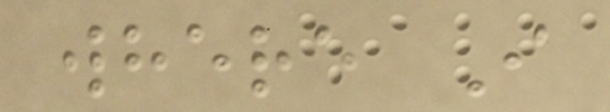where I
